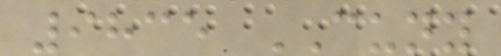9835 CUNY
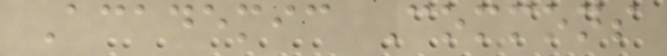Academic Commons
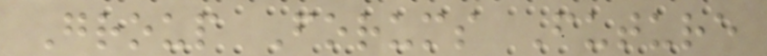Group Forums Future
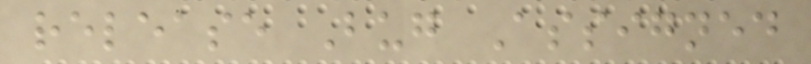release Bug Assigned
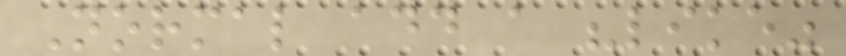Normal add a "like"
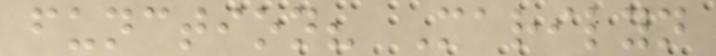function? Marilyn
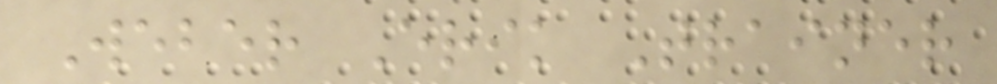Weber Erik Trainer
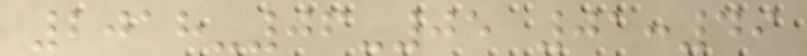2018-06-05 01:49
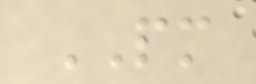PM
